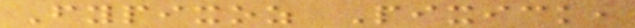Fypixoz Pixick,
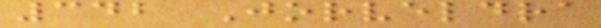342 Jorveldra
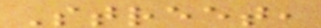Street,
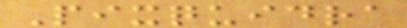Pixquidra
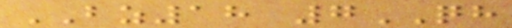BZ18 7QH
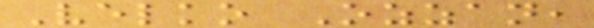Velko Ozzan,
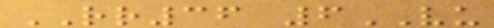RR36 6VU
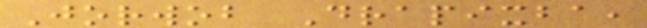Jorwob Drapixba,
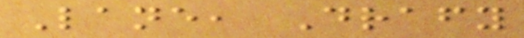Lane, Drafy
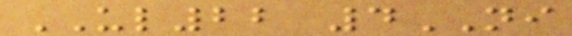UL22 4NI
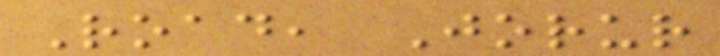Road, Jorur
